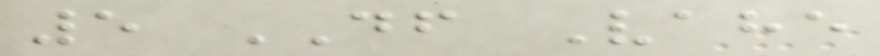5 DF Vahe
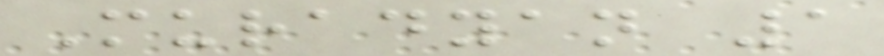Muradyan 1
